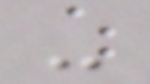-
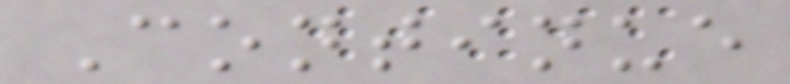Continue
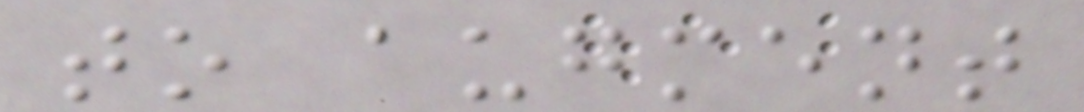to augment
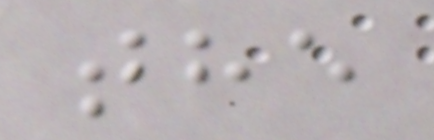the
